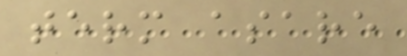term asare
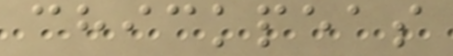chickpeas
